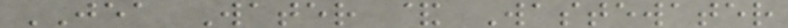JEA Water & Wastewater
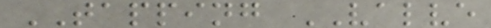TAPPING VALVE
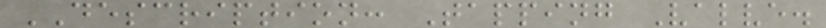DESCRIPTION: Tapping Valve.
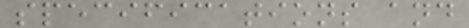specifications and
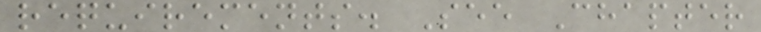requirements. See Chapter
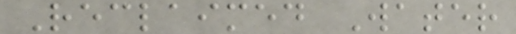Reclaimed Water
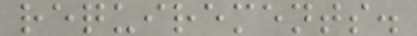requirements.
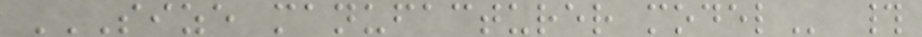SIZE MANUFACTURER MODEL #
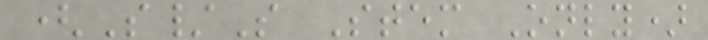(S/S Stem Only)
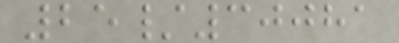25/30081
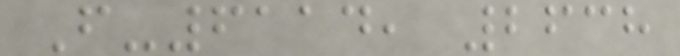F-6114, 2638
